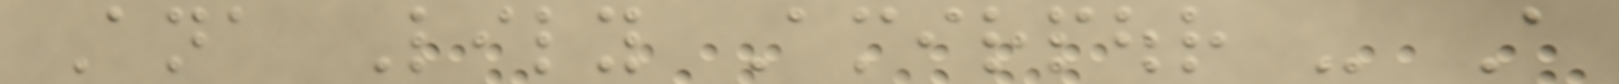Ana Lily Amirpour - A
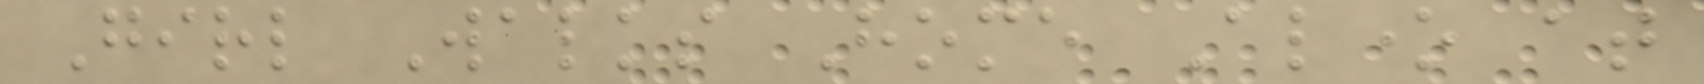Girl Walks Home Alone at
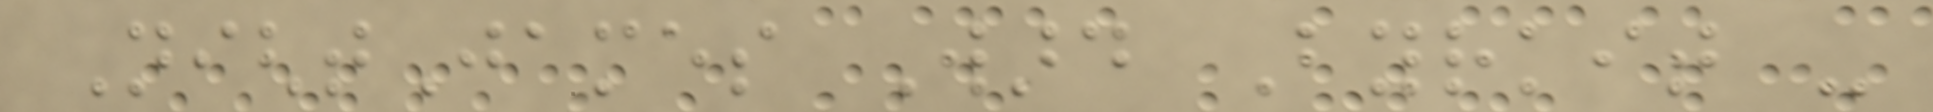NightJames Ward Byrkit -
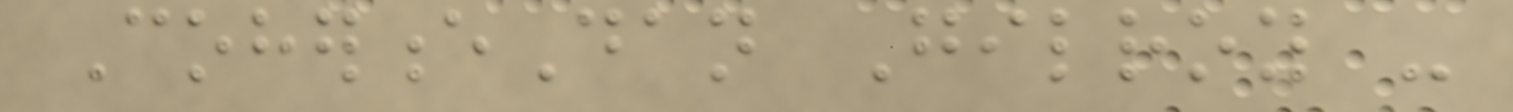CoherenceDan Gilroy -
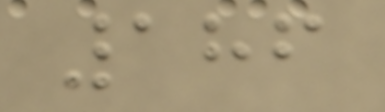186
